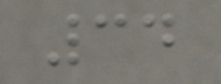34
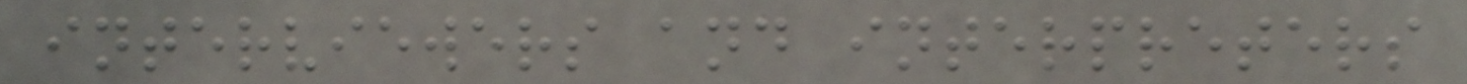interviewers and interpreters
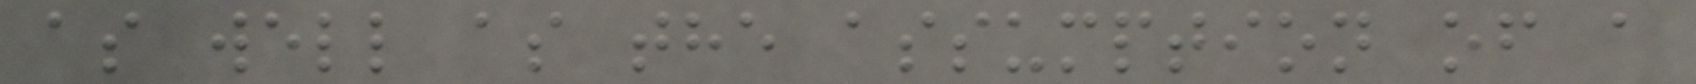as well as the assumption of a
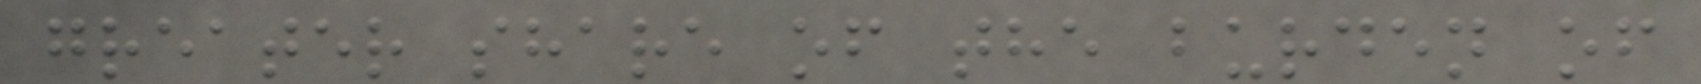greater share of the burden of
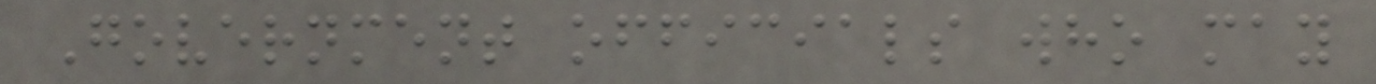Government officials who may
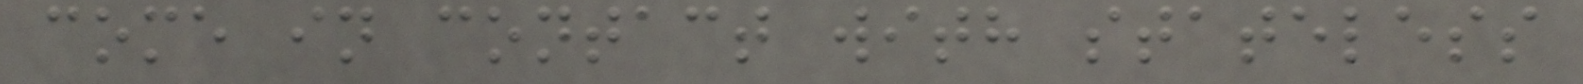come in contact with stateless
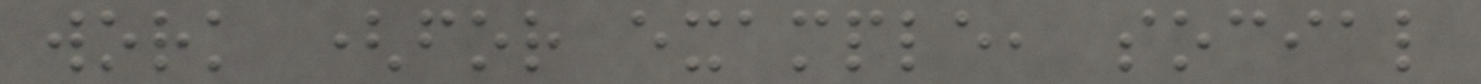work (for example, social
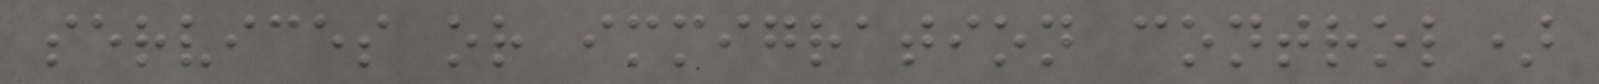services or immigration control)
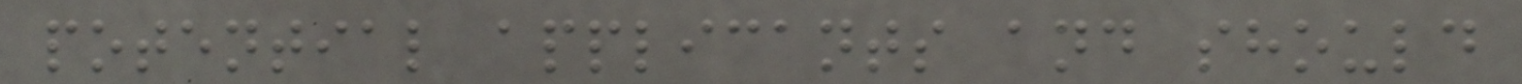potential applicants and should
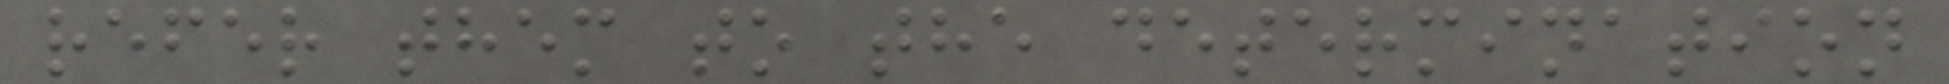refer them to the determination
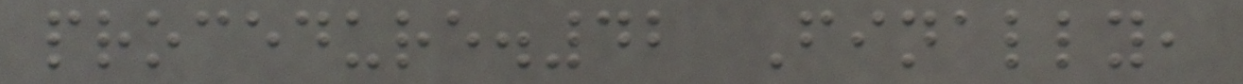procedure.42 Finally,
